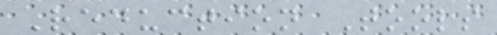Reduction Tools
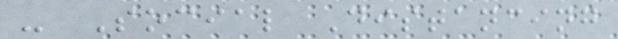- Social Distancing
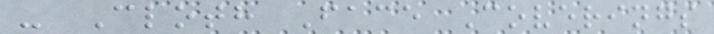- Cloth Face Coverings
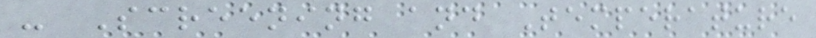- Screening and Temperature
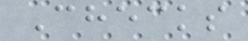Checks
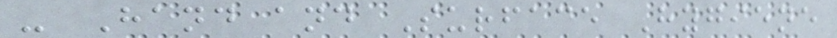- Hand and Surface Hygiene
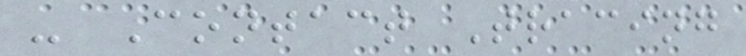- Contact Tracing
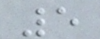5
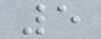5
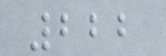222
